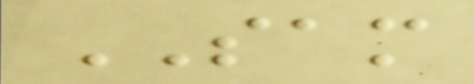SAM
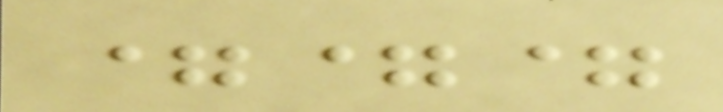===
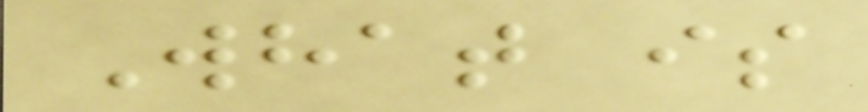What is
